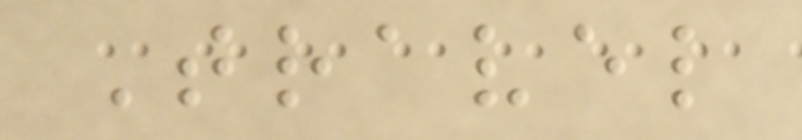Travel
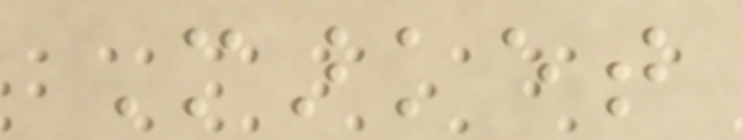Market
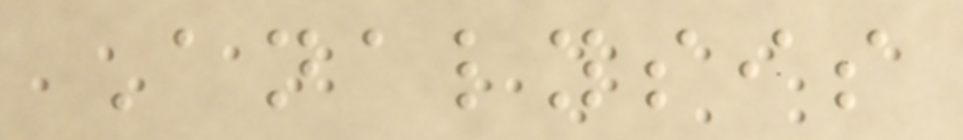Analysis
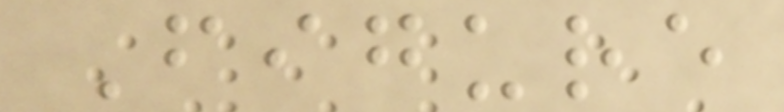Figure
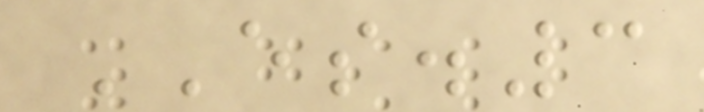ES.3
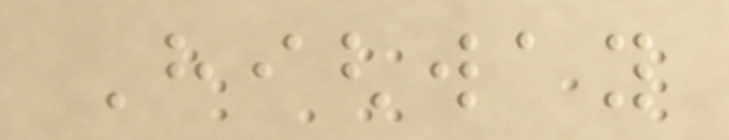Highway
